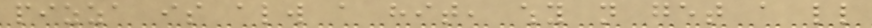pizza is always a hit, why not get a little
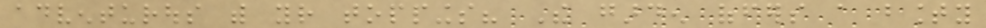adventurous with your toppings? The garden offers a bounty
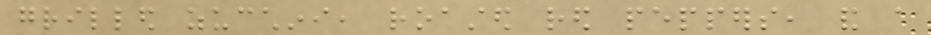grilled zucchini, roasted red peppers, and a
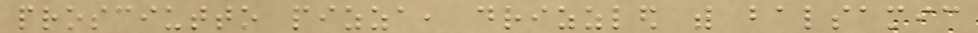prosciutto pizza, drizzled with balsamic
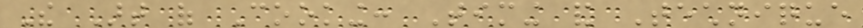The Art of Cooking: Timing and Technique
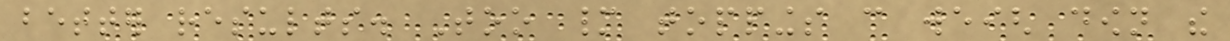better results. Too many toppings can weigh down the
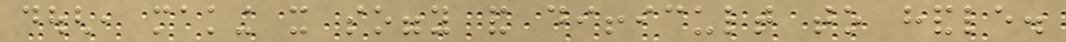dough, making it soggy and difficult to handle.
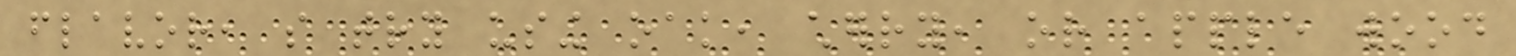flavor, so try using oak, cherry, or apple wood
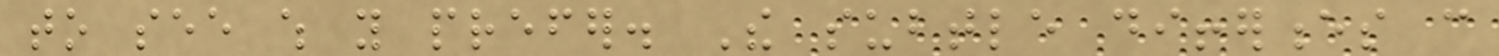to see which you prefer. The subtle differences can
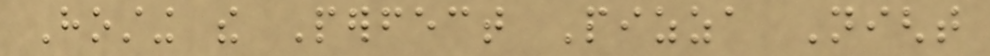Hosting the Perfect Pizza Night
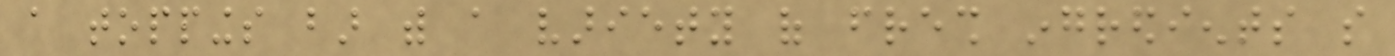a toppings bar with a variety of fresh ingredients so
